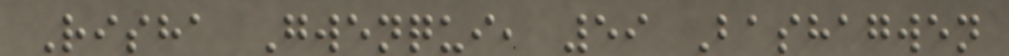Risha Gwenqui, 59 Bashagwen
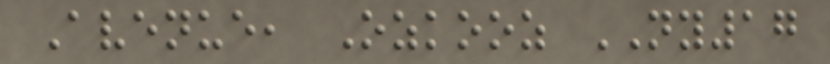Avenue, Ozkooz NY17
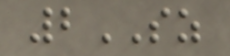2SZ
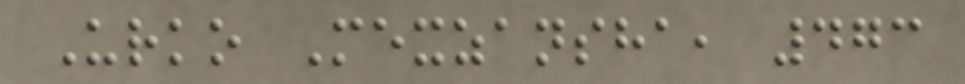Urko Mexzansha, 473
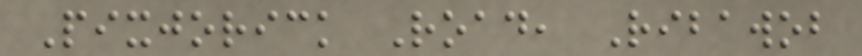Pixjorick Road, Ribawob
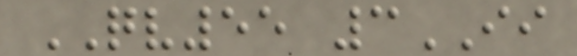QV55 3II
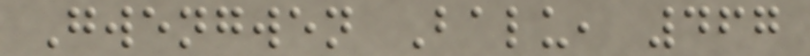Gwengwen Balu, 467
